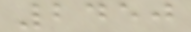2450
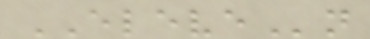ELEVEn
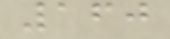160
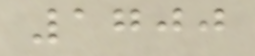1700
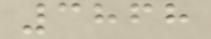3868
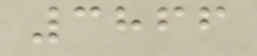3866
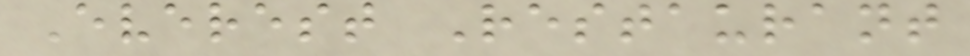Everest Restaurant
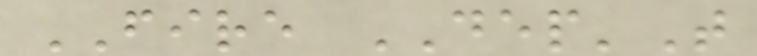FIRE DEP'T
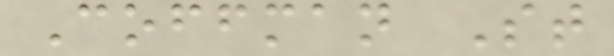Coffman St
